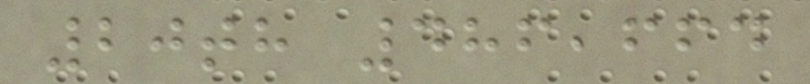20th 486,664
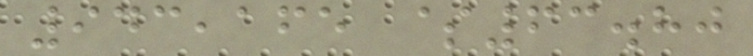943,165 $63.80
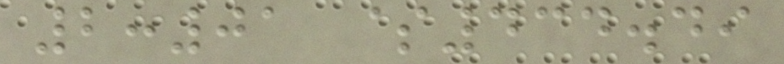2:01 $434.49
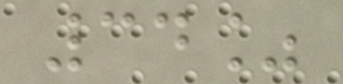34%
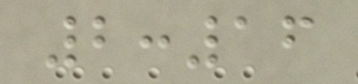2:16
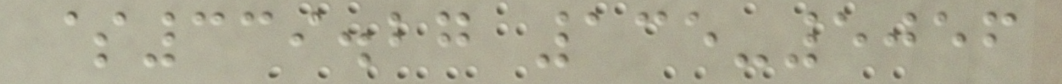$339.27 135-5056
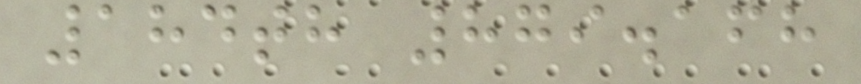184th 879.168
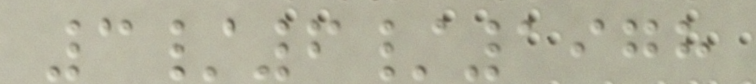3/6/1978
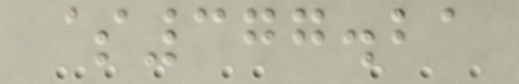$377.21
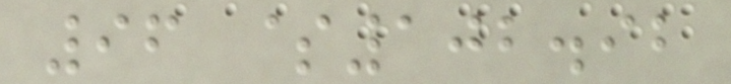96 $102.92
